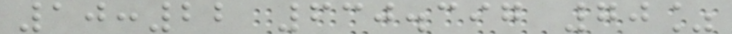10:22 630.397 70%
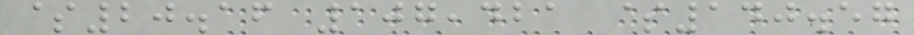$20.16 107,421 $140.57
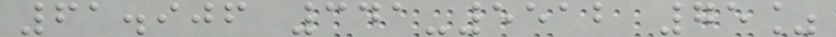61.906 341-5512 75%
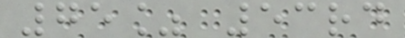75% 53rd
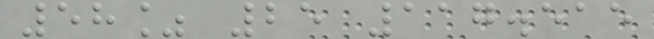58% 25 117.515
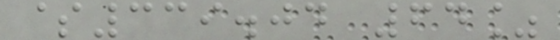$339.04 64%
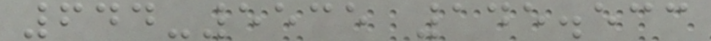644-5535 145.533
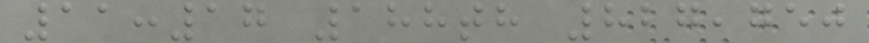11:17 188th 827,750
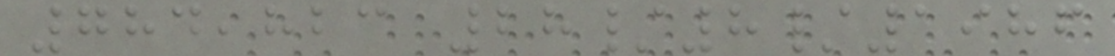784,823 28/8/1986
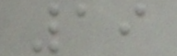19
